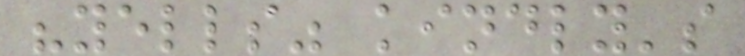"yells" kindly's
